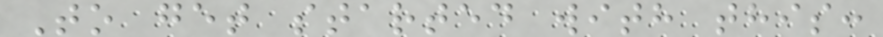To get started with this:
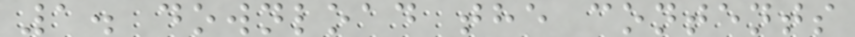1. download the contents
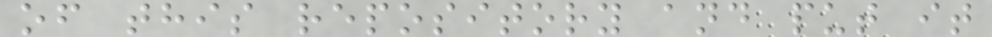of this repository and put it
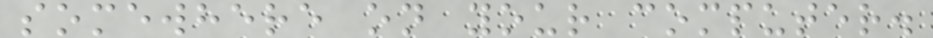somewhere on your computer.
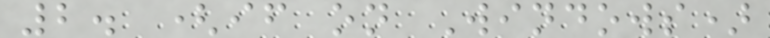2. (if on Windows)
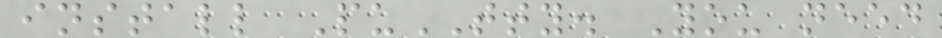install PuTTY. You need
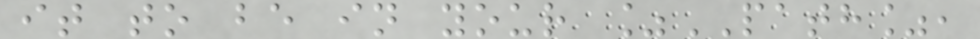it to be in your %PATH%,
